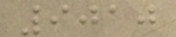9010
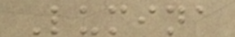Lumina
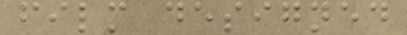film designed
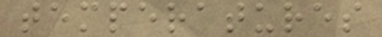temperatures
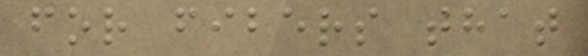for fibers that
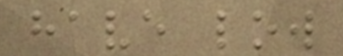have low
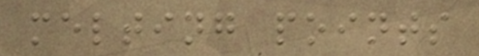melting points
